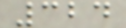324
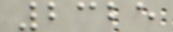2325
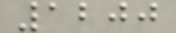1200
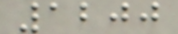1200
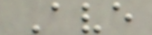Ave
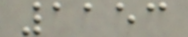1153
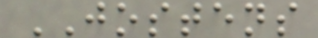JOSTENS
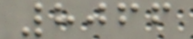8066
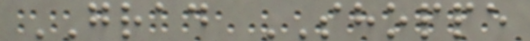GRAD SHOPPE
